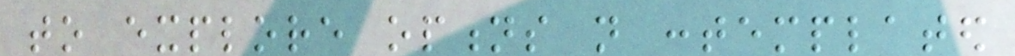to explore options not contemplated
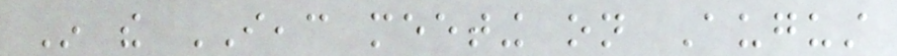In the IEAC meeting on August
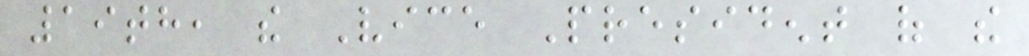19th, the Vice President of the
